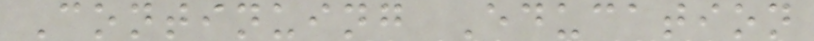Continuing Education
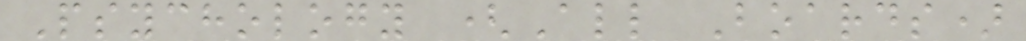Psychology (All Boards)
